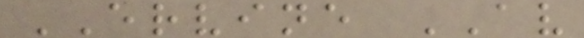ERVINE AV
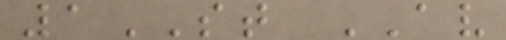1ST AV
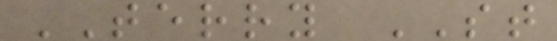TERRY ST
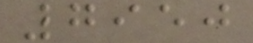7950
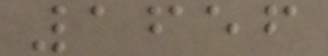1656
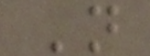N
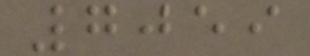7059
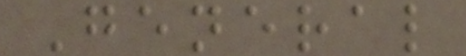General
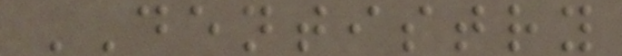DENTISTRY
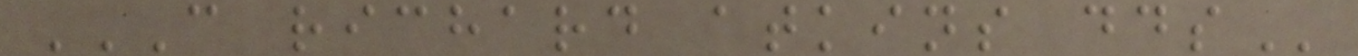C RICHARD ATKINS DDS
